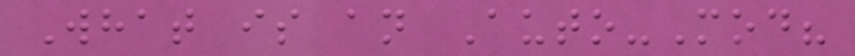What is an Auto-Mod?
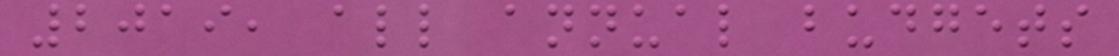2019, all annual budgets
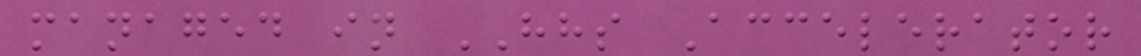managed in HHS Accelerator
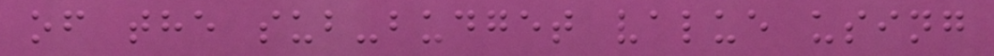of the sub-budget value using
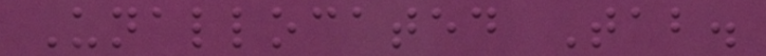Unallocated Tab.
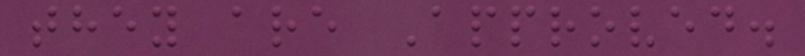they are Approved.
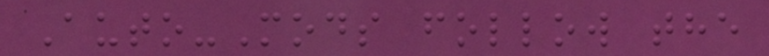Auto-Mods follow the
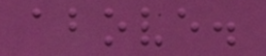above.
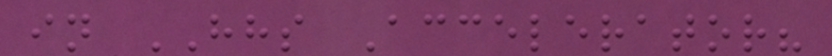in HHS Accelerator?
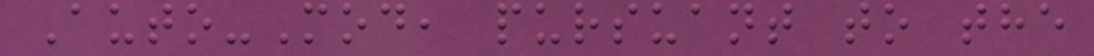Auto-Mod, pursuant to the
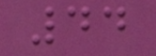44
